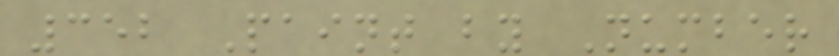352 Paint by Number
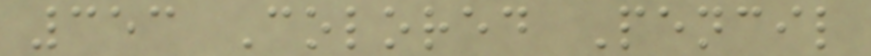353 Colored Pencil
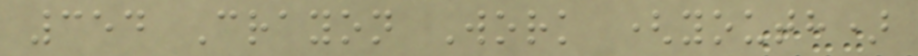354 Crayon Work (youth)
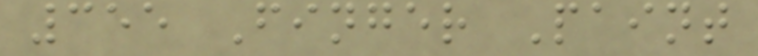355 Finger Paint
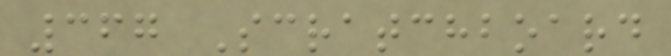367 Scratchboard
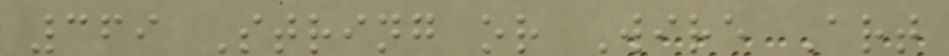369 String or Wire Art
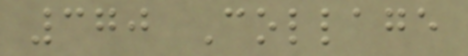370 Collage
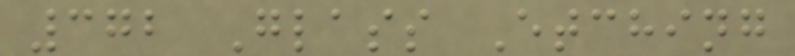372 Glass Etching
